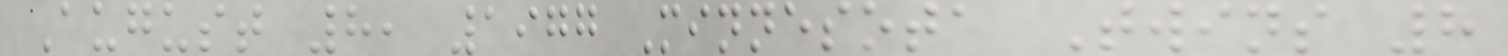August 8, 1977 Minnesota Twins 8
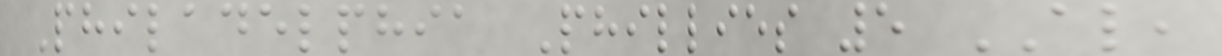Philadelphia Phillies 5 AL,
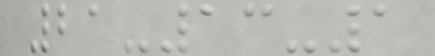21-13-1
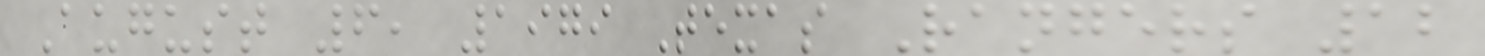August 6, 1979 Texas Rangers 12
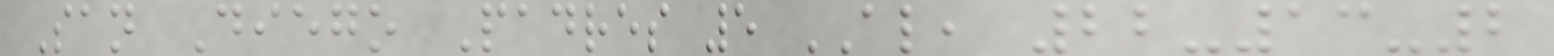San Diego Padres 5 AL, 22-13-2
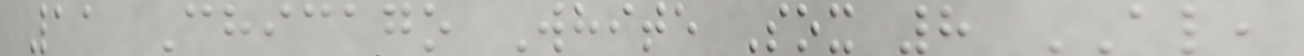11 Chicago White Sox 8 AL,
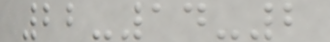22-14-2
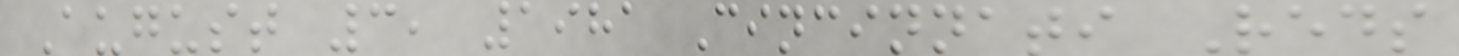August 3, 1981 Cincinnati Reds
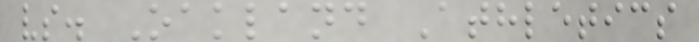vs. Oakland Athletics
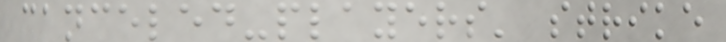canceled-players' strike
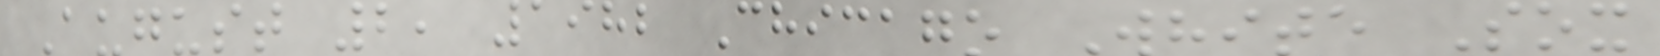August 2, 1982 Chicago White Sox
